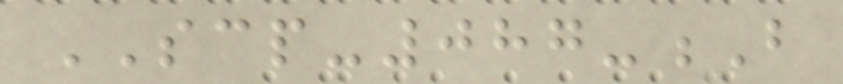SCP-087-B
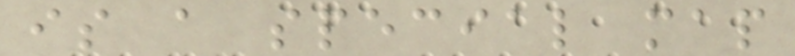is a special map
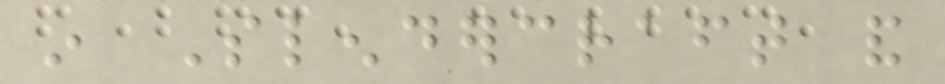in Slendercraft and
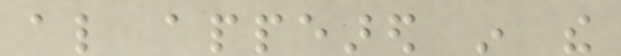also appeared in the
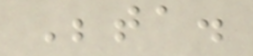Beta.
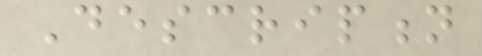Description
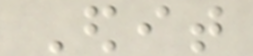Edit
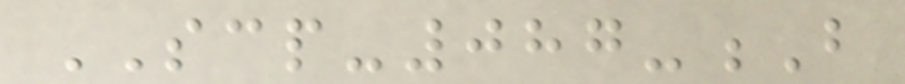SCP-087-B
